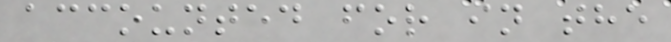accounted for in the
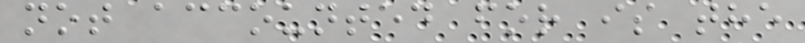not accounted for is the
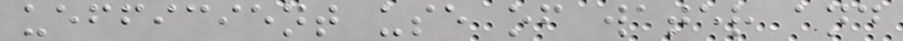uefficient use of water and
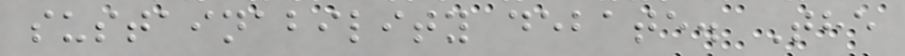sustainability debate. The
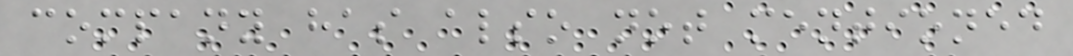company has also not mentioned
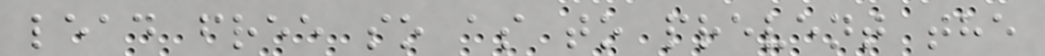lead free so as to prevent the
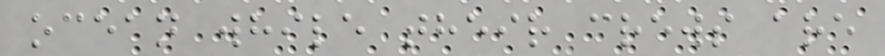ocean while their crews are
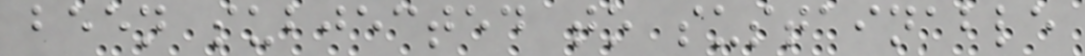been subjected to sustainable
